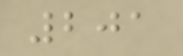201
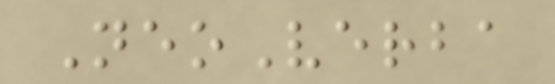NeoVerba
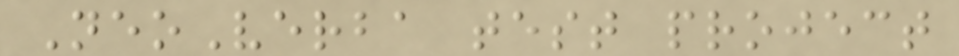NeoVerba test project
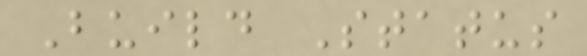Build Status
